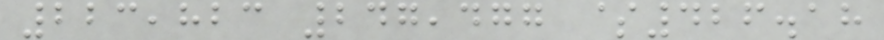223,823 247,477 $426.18
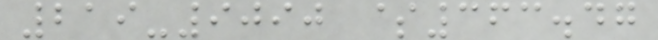219-9090 $363.47
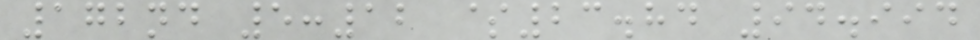172nd 5:12 $23.84 94.994
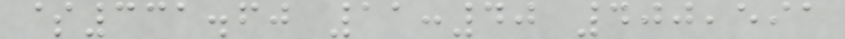$331.60 11:40 400,591
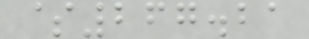$267.21
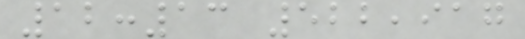12:13 522,917
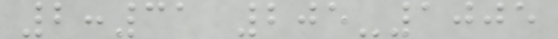2:31 205-1005
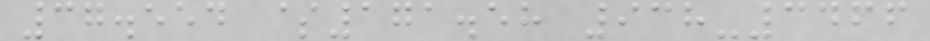37.554 $171.58 938-3466
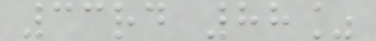33rd 88%
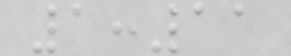1:11
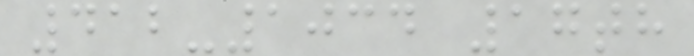412-1034 17th
